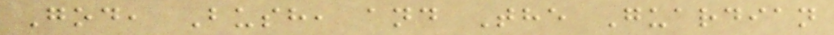God, Bush, and The Guardian
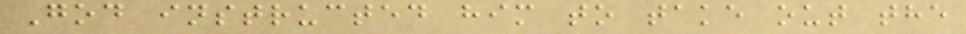God instructed him to take out the
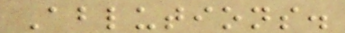Ablutions.
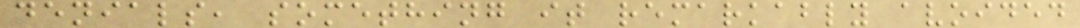denials, something it remarkably avoided
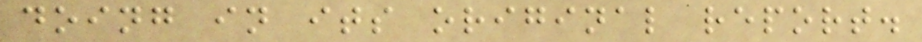doing in its original report.
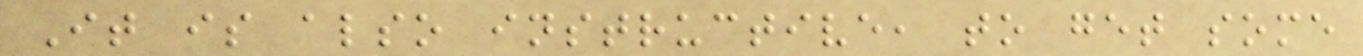It is also instructive, to get some
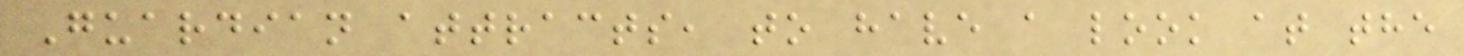Guardian attracts, to have a look at the
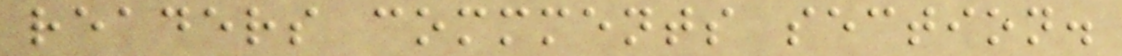readers commments section.
